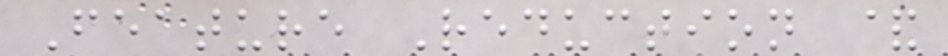Feature Reduction &
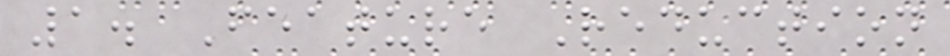1. Feature Reduction
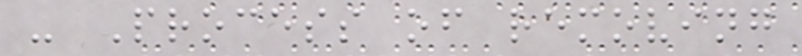- Process of removing
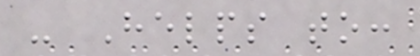- Helps to:
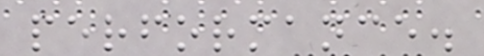performance.
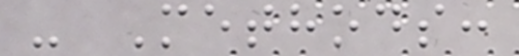- Methods:
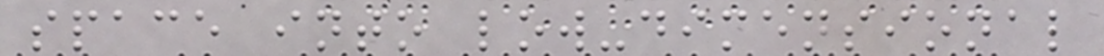space into low-dimensional
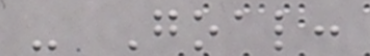- Goal:
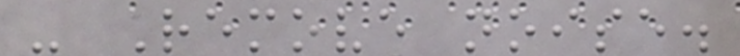- Remove noise.
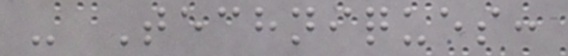- Techniques:
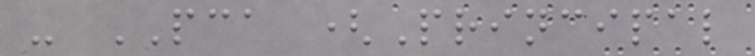- PCA (Principal
